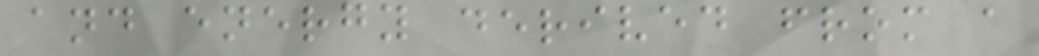and energy derived from a
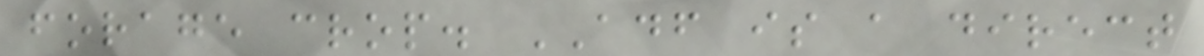forage crop. ADF is a direct
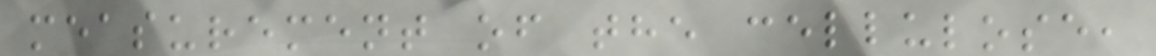measurement of the cellulose,
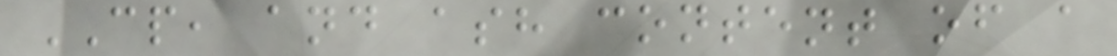CP, and ash content of a
